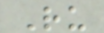Ru
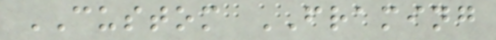CUSTOM FRAMING
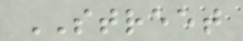STREET
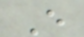E
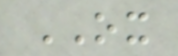OX
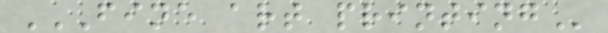FINE ART PRINTING
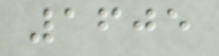1605
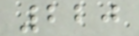220
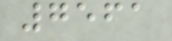7561
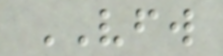VFW
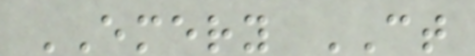EMERY CT
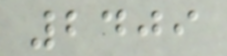2409
